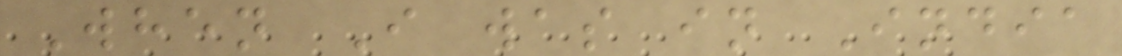When I was in India
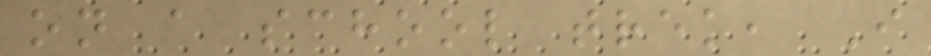on a school trek, I
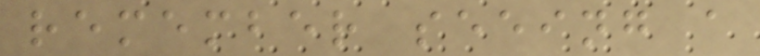remember seeing a
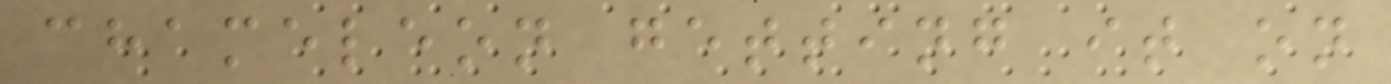chameleon getting it on
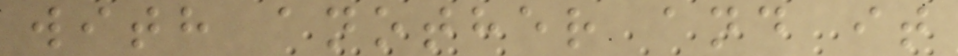with another and it
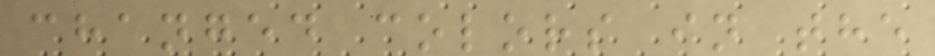changed colors in the
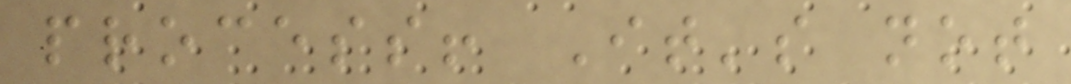process! It's not
